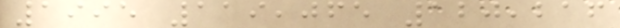1995 119,065 120,216
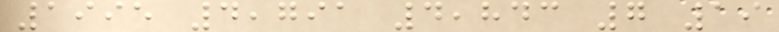1995 4,791 4,843 7 19
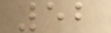52
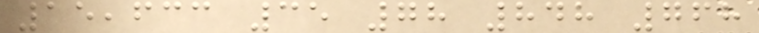15,633 35 78 848 768
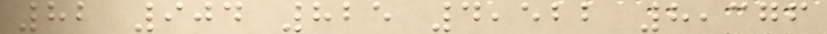82 904 825 4,522 8,376
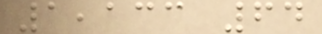1,133 64
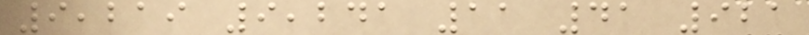9,219 9,241 11 41 921
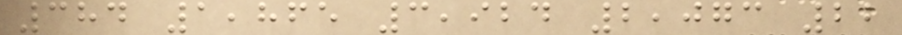384 1,865 3,924 2,073 22
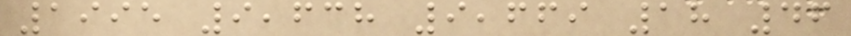1995 9,638 9,669 18 46
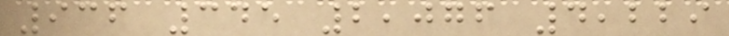936 345 2,076 4,229
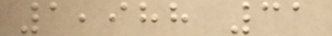1,988 31
